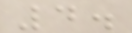4.
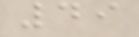49
